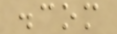.com
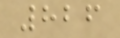826
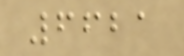6621
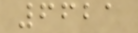6621
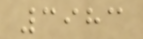3983
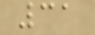31
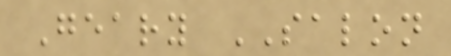Geary SALON
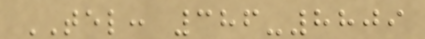TEL: 386-8809
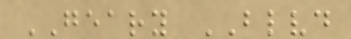GEARY BLVD
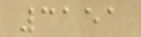3151
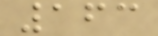163
